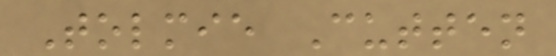Tolmie Cutten
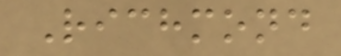Richmond
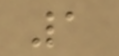1
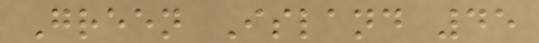Green Island 45
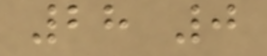28 0
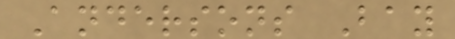Andersons Bay
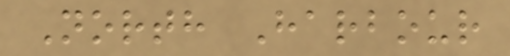North Harbour
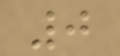0
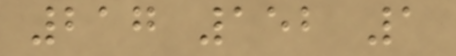217 152 1
